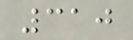310
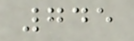745
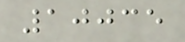10035
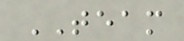TEAM
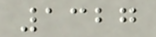1327
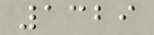1329
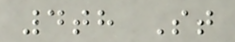4th St
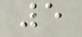5
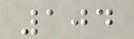104
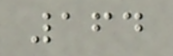164
